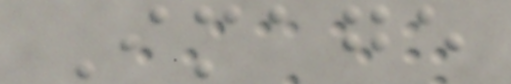Image
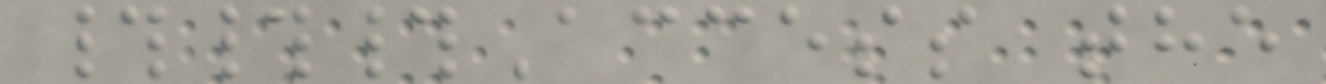###Access the
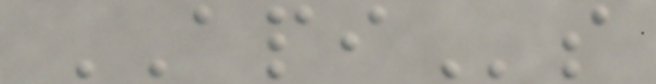APIs
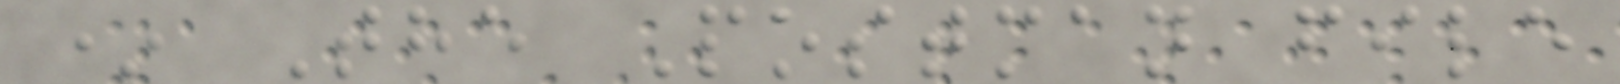* The Postman file
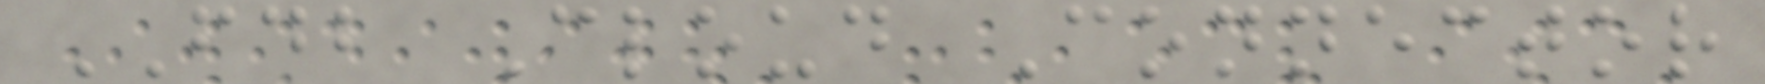FDB Cloud Connector
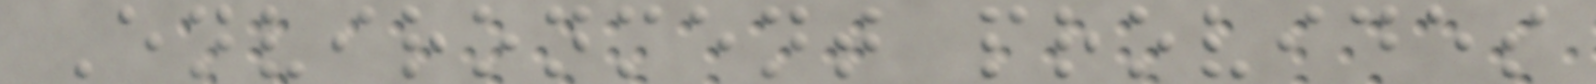Environment provides
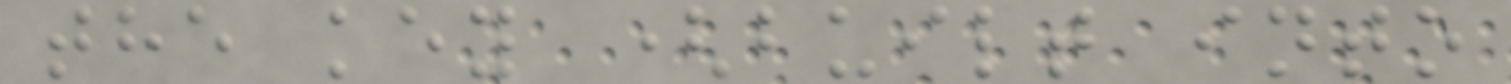the key (built into
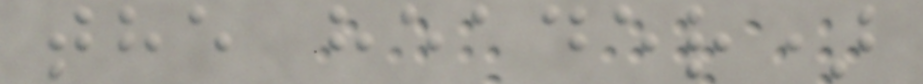the header)
